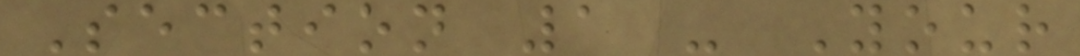Section 1 - Your
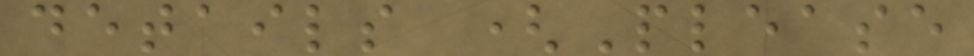details (Please
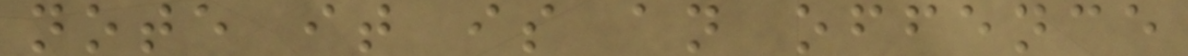note it is an offence
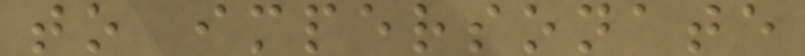to impersonate
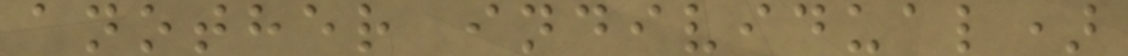another individual)
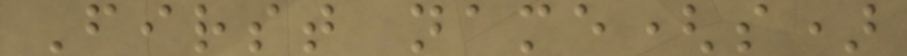First name(s)
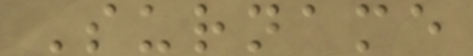Surname
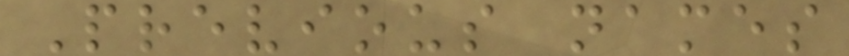Previous names
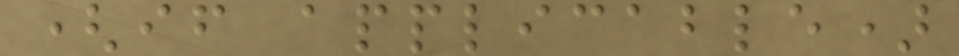(if applicable)
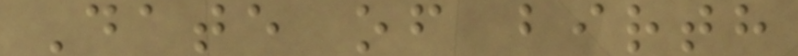Date of birth
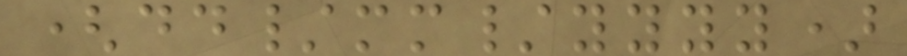(dd/mm/yyyy)
